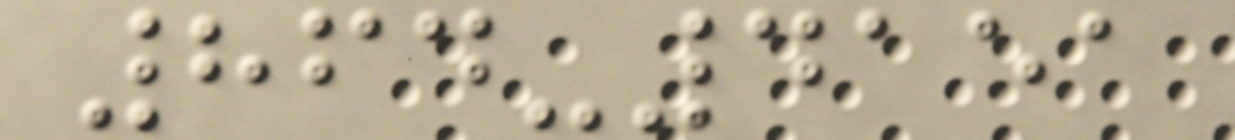864-4151
